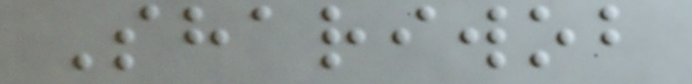Shariwob
